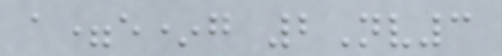a=e*g 2Nv3
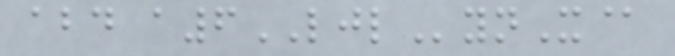abd a6LJLynX@
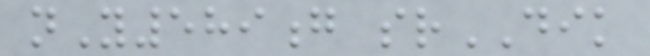nY589g srDIK
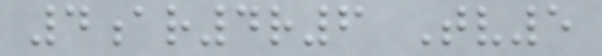4ar4r6 Tv5
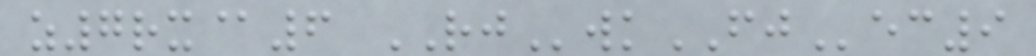z7rx@6 RJwkFJec9
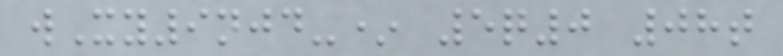wXy9njd-* 5q0 08t
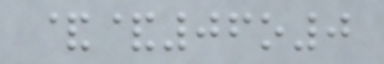&&06o0
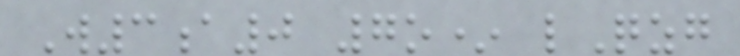W3a0 7o* lQzg
